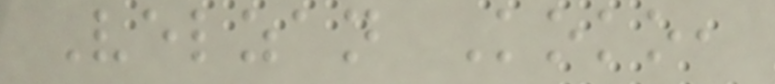Velzan Koko,
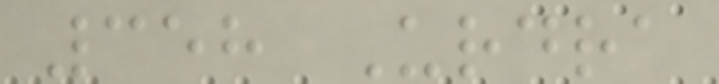358 Urdra
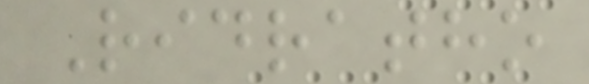Ridratho
